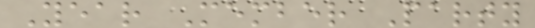Year Member Party
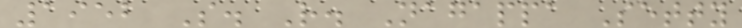1952 S. R. Nagappa Setty
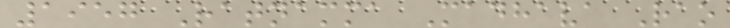1957 Ratnamma Madhava Rao
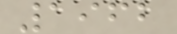1962
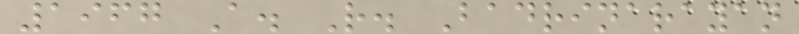1967 A. R. Badrinarayan
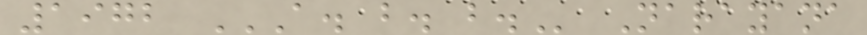1972 A. B. B. Narayana
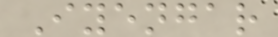Iyengar
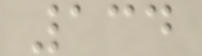134
